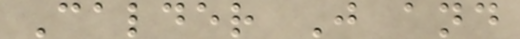Calder J and
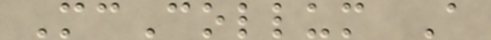McCollum A
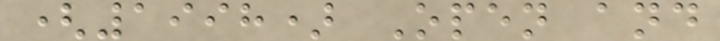(1998) Open and
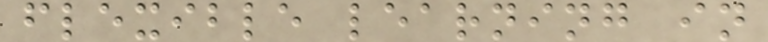flexible learning in
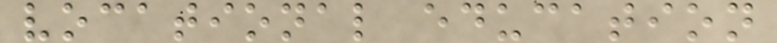vocational education
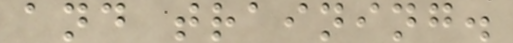and training.
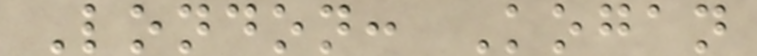London: Kogan
